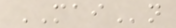MAIn
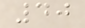40
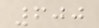600
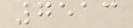7513
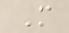M
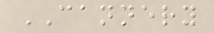CANNERY
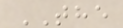THE
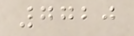7720
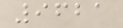9621
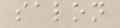salon
